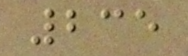235
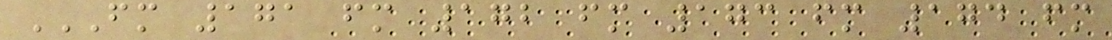FM 171 FM 172 FM 173 FM 174 FM
